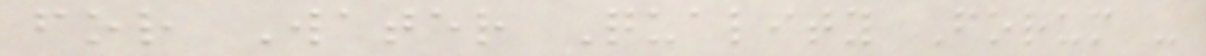for Water Quality Forum -
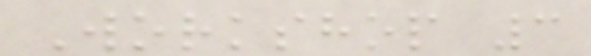Workshop 3
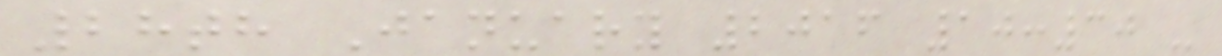28th January 2016 10:30 -
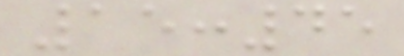15:45
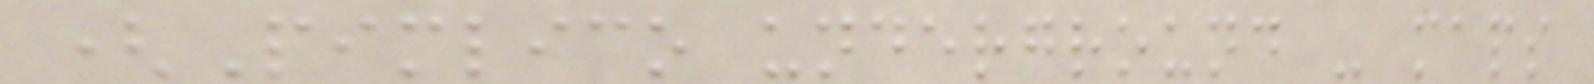(Pimlico underground - maps
